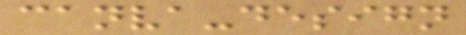canva-design
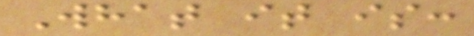What it is:
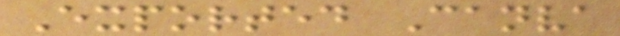Exported Canva
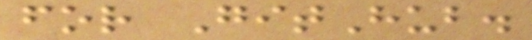for GitHub.
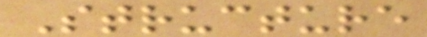Structure
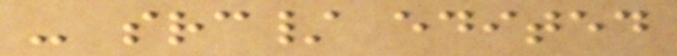- src/ edited
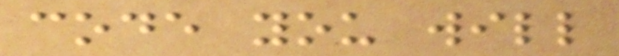code you will
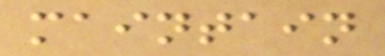maintain
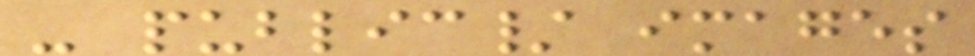- public/ images
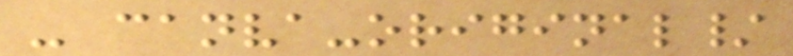- canva-original/
